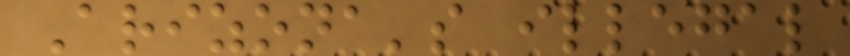Arizona's illegal
